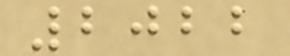2022
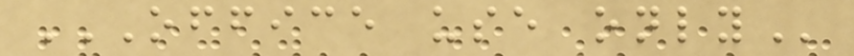OFFICE USE ONLY
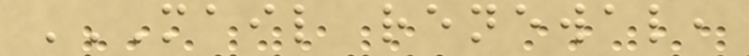MAIL RENEWAL,
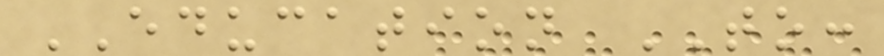EDUCATION TO:
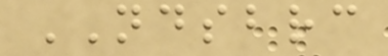NDSBRC
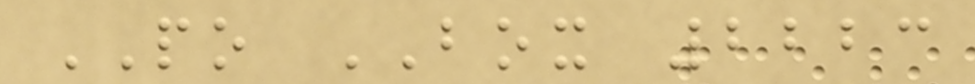PO BOX 2223
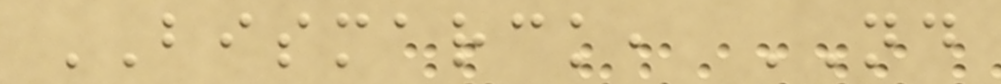BISMARCK, ND
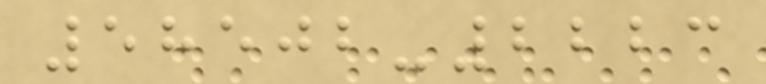58502-2223
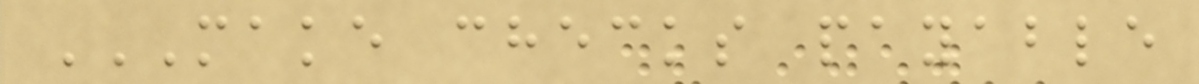MAKE CHECKS PAYABLE
